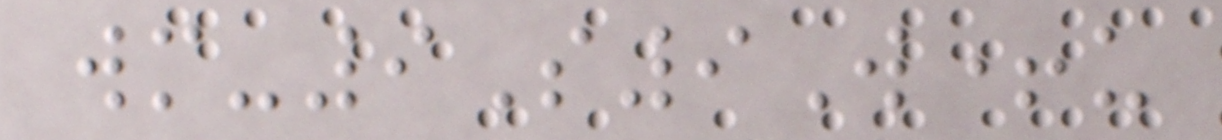wm-9S9W+u
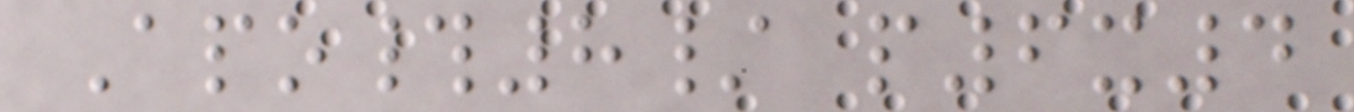Apo#8/ p6x4
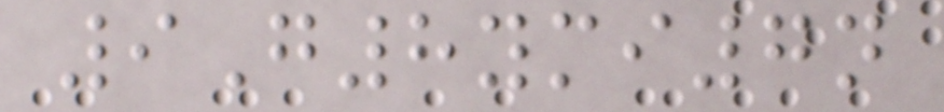9G8ymi7n
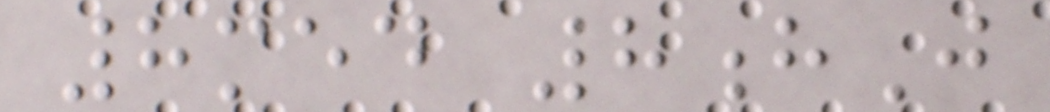8med 8hJ
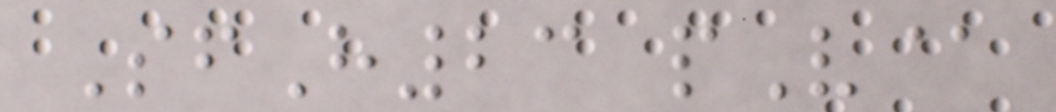SfH23 pV@
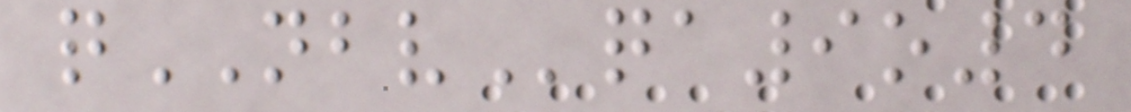qNBVqa9o4
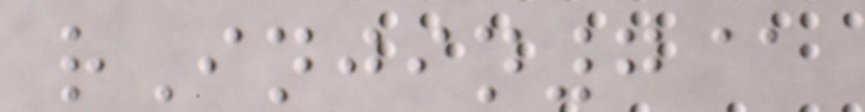rInjin7@
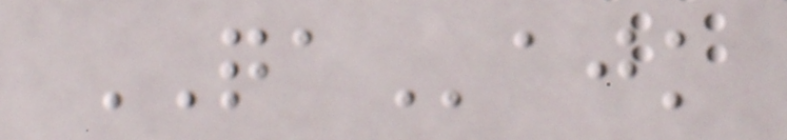QAajk
